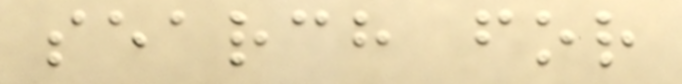search for
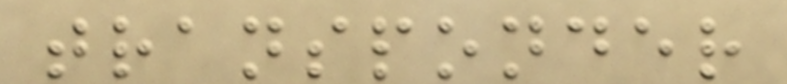transponder
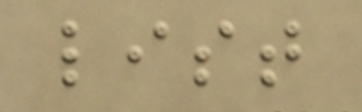list
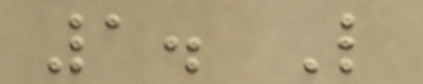1. L
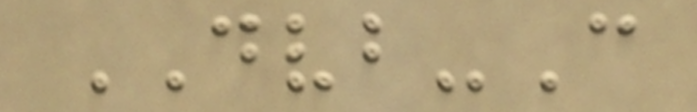DVB-C
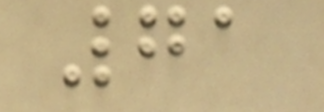71
